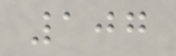107
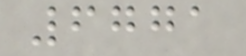6771
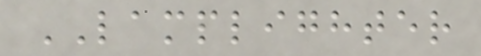LAMPLIGHTER
